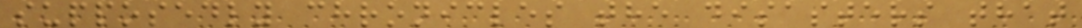supposedly chronicles the disasters that
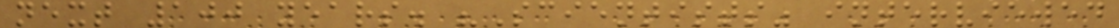next 100 years. "Scientists" interviewed
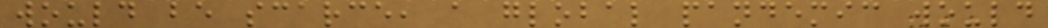would be scarce, a global pandemic would
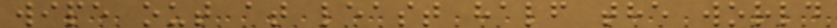wipe out at least half the world
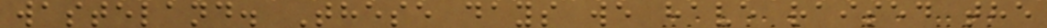wasteland. These days we have raised the
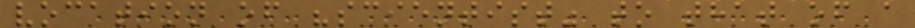vocation of "scientist" to that of a
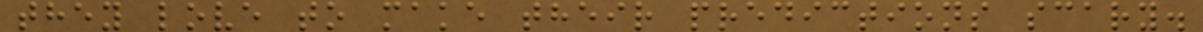they love to make their predictions scary.
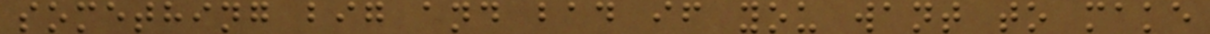something big and bad if you want to make
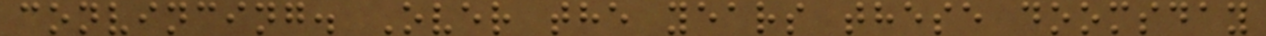convincing. Over the years these doomsday
